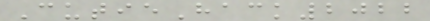CutieHack2022
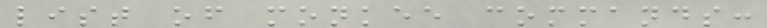list of monkee commands:
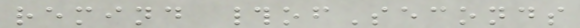remind #ofSeconds
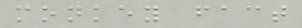monkey fact
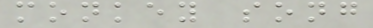monkey song
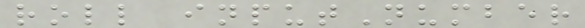roll inputNumber
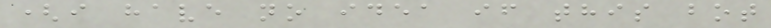(i have no idea if this bot
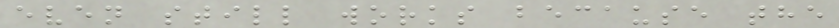even still works because the
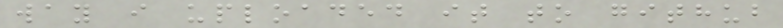way i uploaded it to github
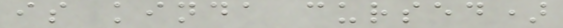is kinda cursed)
